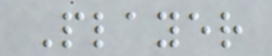Player
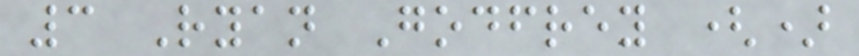3 Ryan Godfrey ()
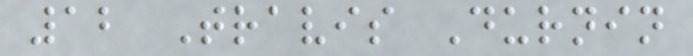12 Travis Durnin
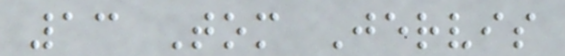13 Tom Jervis
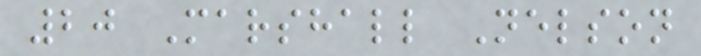20 Marshall Nelson
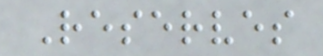Reserves
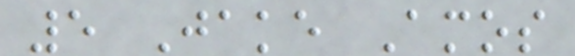5 Jake Amos
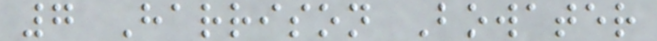7 Harrison Bowater
